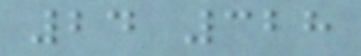24 328
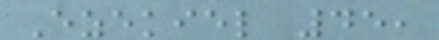Ezekiel 45,
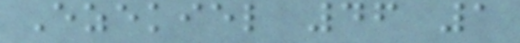Ezekiel 46 1
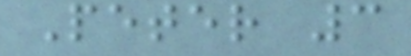Peter 3
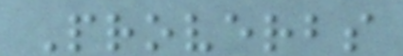Proverbs
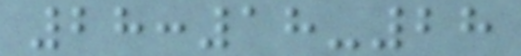28:18-28
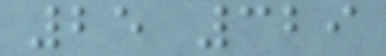25 329
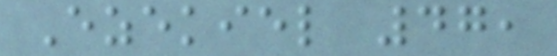Ezekiel 47,
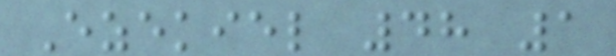Ezekiel 48 1
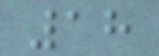18
